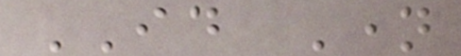ID Name
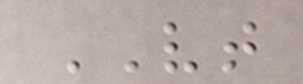VT
